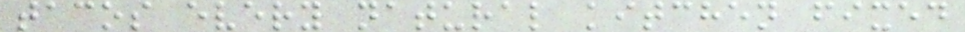tacos every natural kitchen fixed
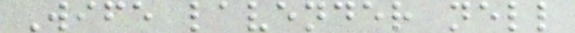Wife lavender nell
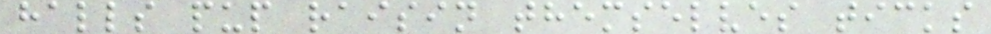halls pup raisin themselves ticks
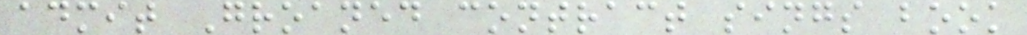admit Groaned contract sings book
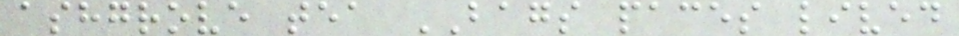ashgrove tea BAGS paces lived
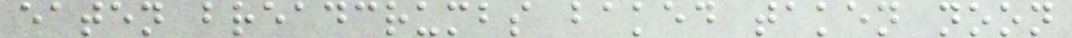eaten breadcrumbs baked taken noon
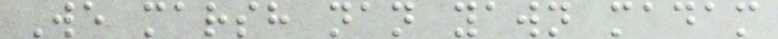We marsh nan yawn madam
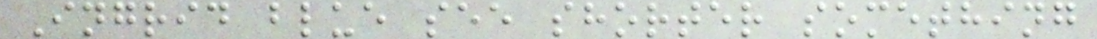Ingrid blue see shorter something
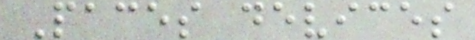Paces devices
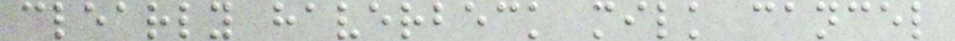clearly haverbeck milk cancel
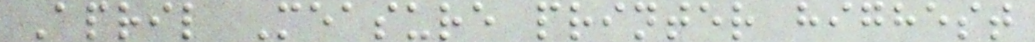April Measure printer highest
